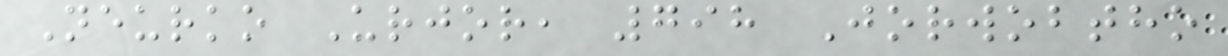Neurko Urjor, 798 Jorwobtho
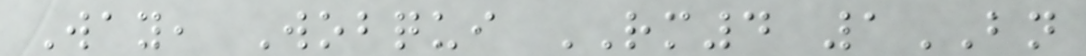Way, Wobqui RM4 1BN
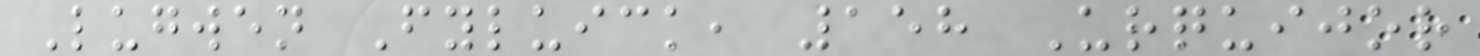Lugwen Fyluick, 158 Urquijor
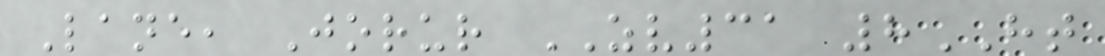Lane, Jorur ZV31 8HT
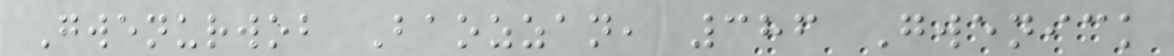Gwenurwob Baozzan, 386 Gwenick
